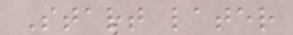Start later
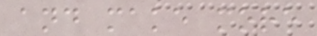and make more
